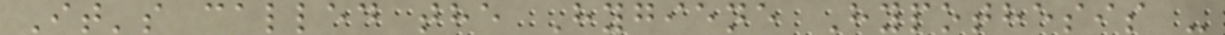It's called the Hygiene Hypothesis -
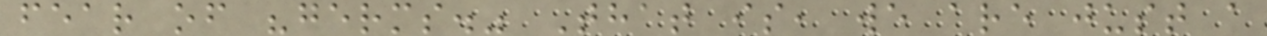fear of "germs." That is, we are just a
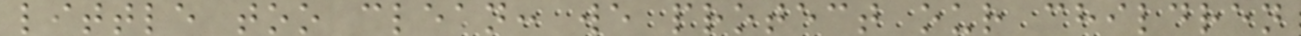little too clean: we protect our children
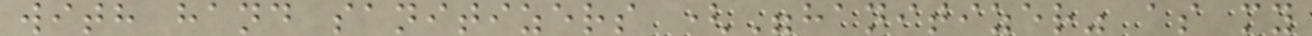with hand sanitizers ("hanitizer" as my
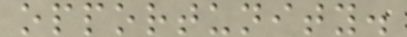opportunity.
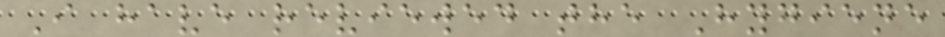I have reviewed the Hygiene
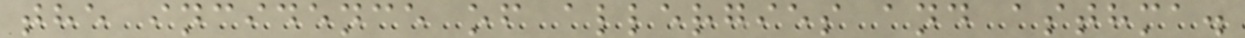the incidence of allergies and asthma.
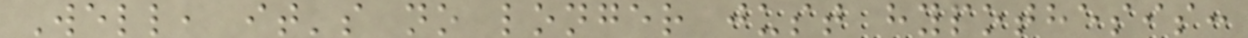Well, it's no longer just hypothesis:
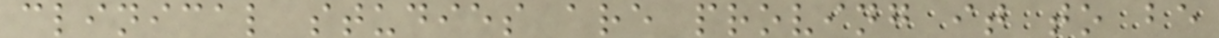clinical studies are proving it to be
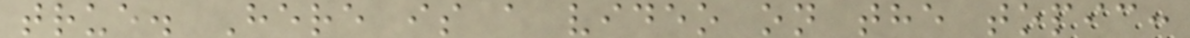true. Here is a video on the topic:
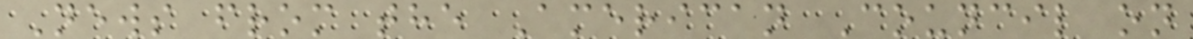News from the American Council on
